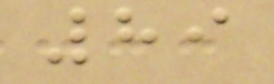89
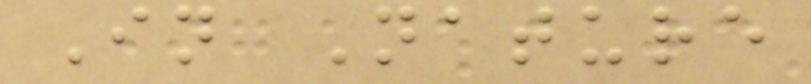In Nature
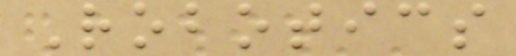Robotics
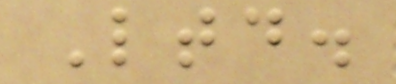Ltd.
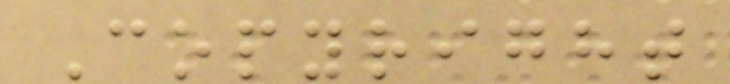Copyright
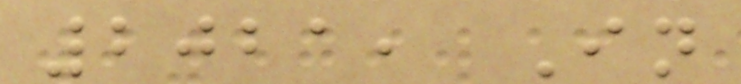2021, In
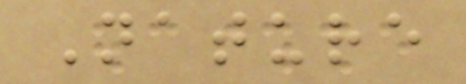Nature
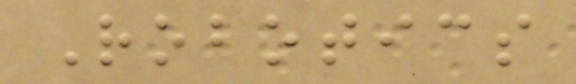Robotics
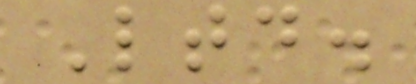Ltd.
